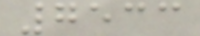7533
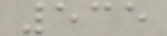535
